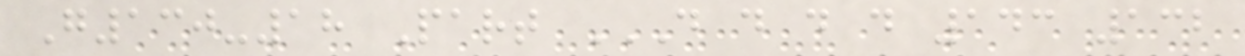G130-18 Part D D D D 143 132
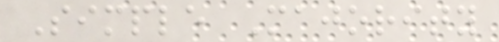Simple Majority
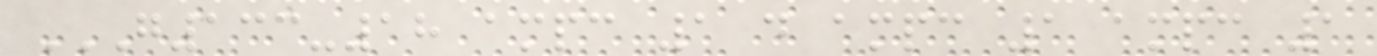G133-18 AMPC 1 D AMPC 1 AMPC 1
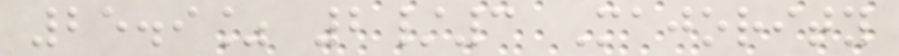25.9% 2/3 Majority
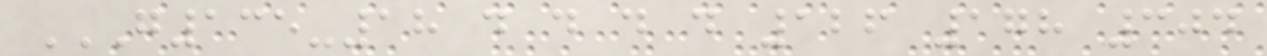G135-18 D D D D 126 178 304
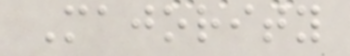Majority
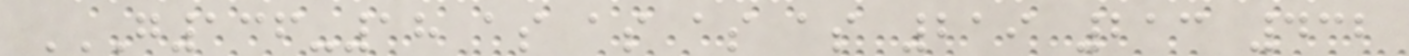G136-18 AS AS AS AS 219 213 432
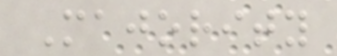Majority
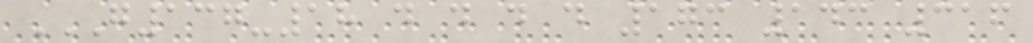G137-18 D D D D 173 143 316
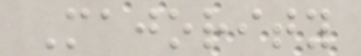Majority
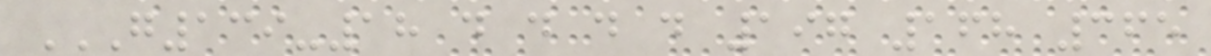G139-18 D D D D 197 168 365
